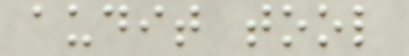audit tool
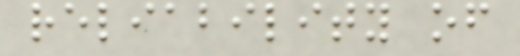reliability of
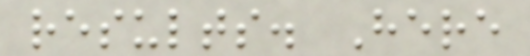results. Here
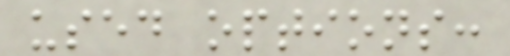used options:
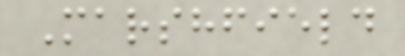Marshfield
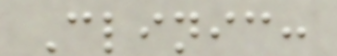Clinic:
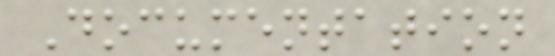Documentation
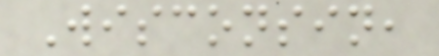Wisconsin,
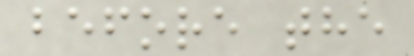before the
